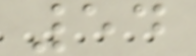54
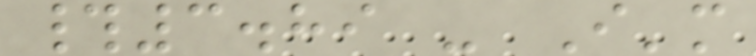#3.89 - I'm
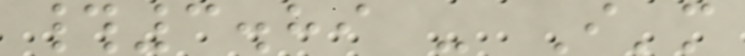#3.89 - I'm
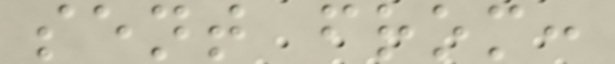sent from:
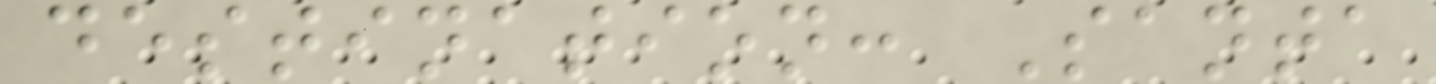destination: Santa
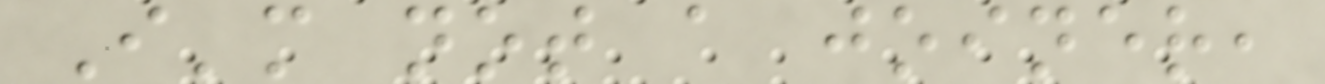I'm not a joiner,
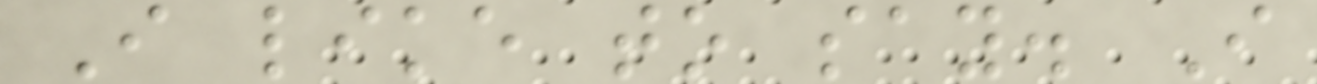I like to say. I
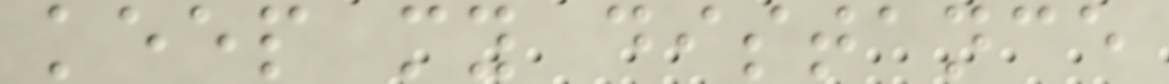keep my distance
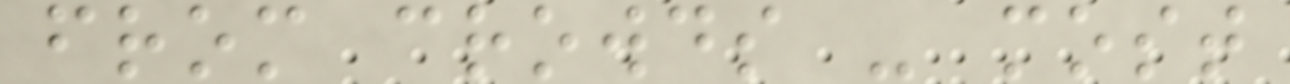from crowds - most
